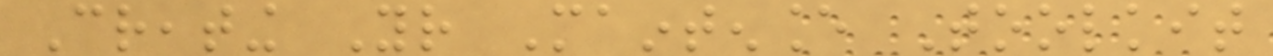Creating Your Maintenance Toolkit
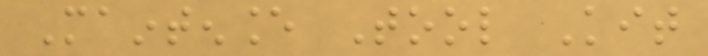Maintenance Tool Kit
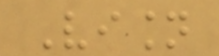Vision
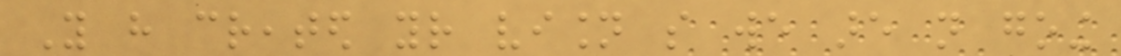You have created your vision so we are not going
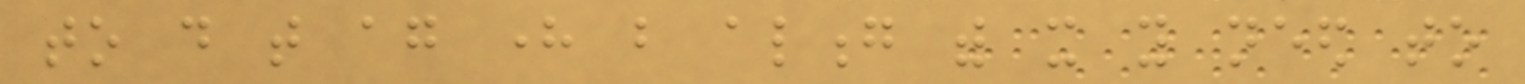to do that again here but along with it you need to
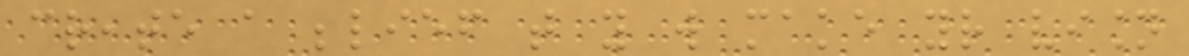create a belief that you will make your vision
